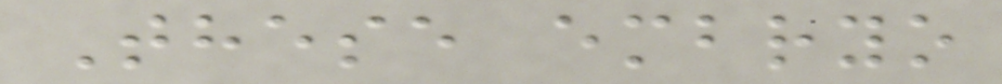These embryo
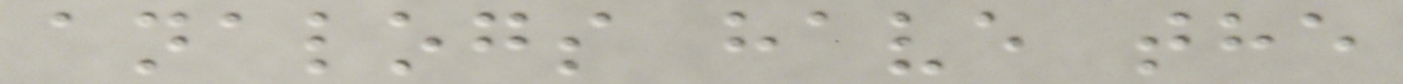analogs have the
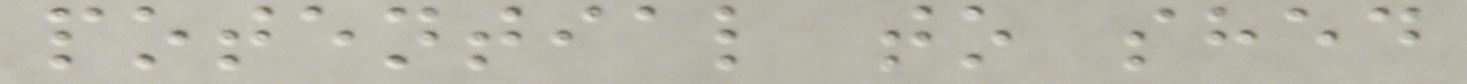potential to shed
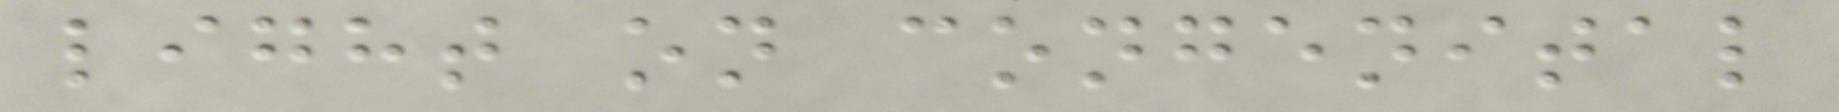light on congenital
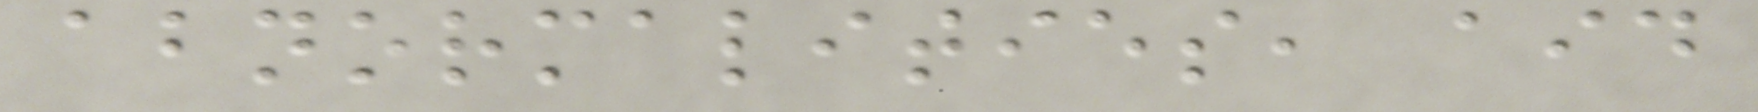abnormalities, aid
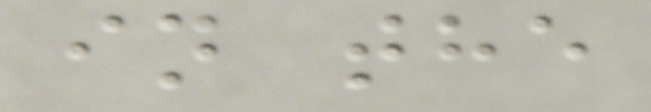in the
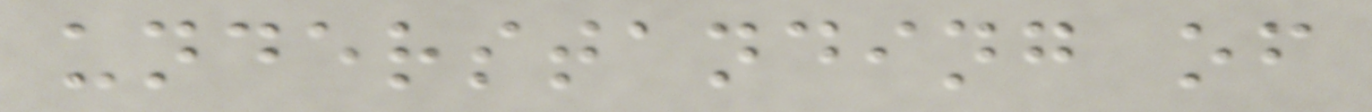understanding of
